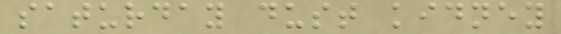saturday dust kidney
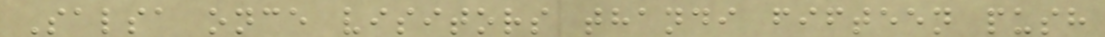Salsa once visitors thandi fifteen push
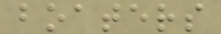boaters
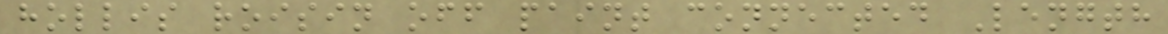hollis roisin off paint connected Length
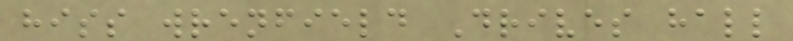hiss wrenfield Drives hall
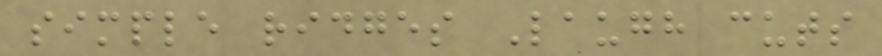simple ridges Laugh cuts
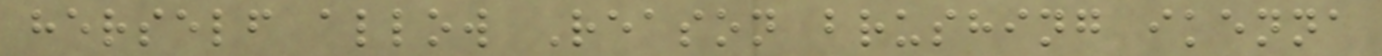herself allow Reason brushing ikenna
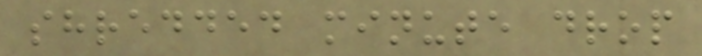shredded minute drop
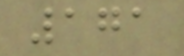171
